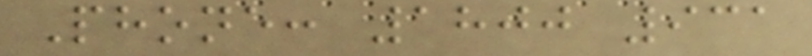Phone: 1800 931
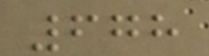678
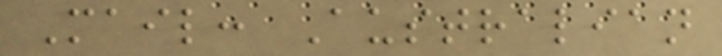Mail: Australian
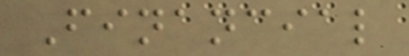Financial
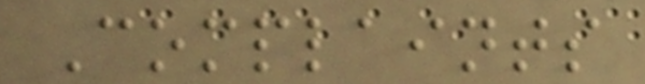Complaints
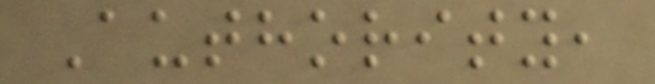Authority,
